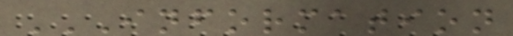INFORMATION
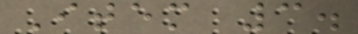Item 3.
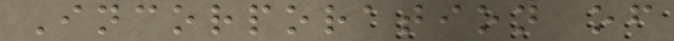Incorporation of
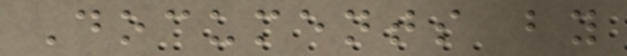Documents by
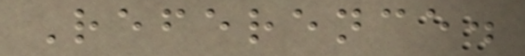Reference.
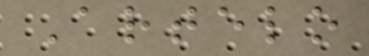Artelo
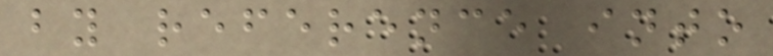by reference into
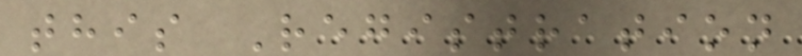this Registration
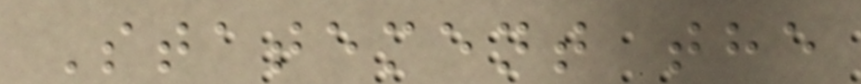Statement the
